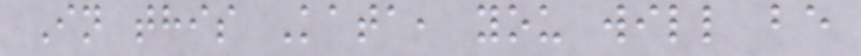In this Kata, you will be
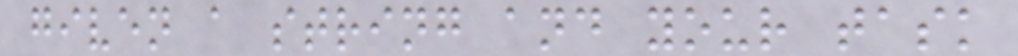given a string and your task
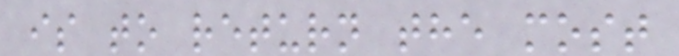is to return the most
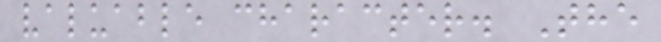valuable character. The
